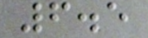6.5
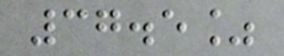37.5%
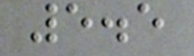5.5
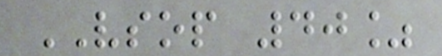VSOP 40%
